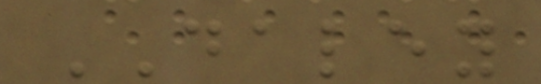DALEY
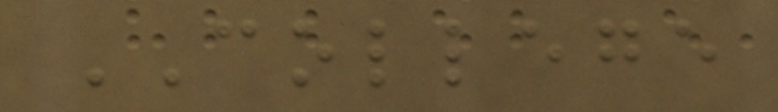COLLEGE
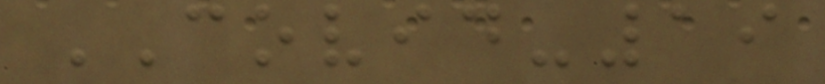COVID-19
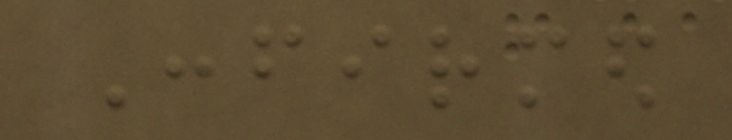Confirmed
